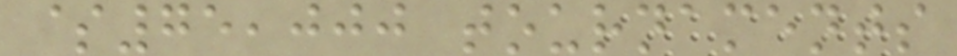$75,000 tournaments
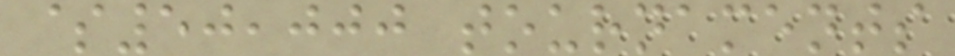$50,000 tournaments
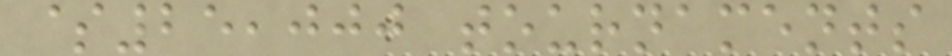$25,000 tournaments
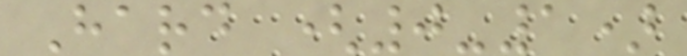Hard (0-1)
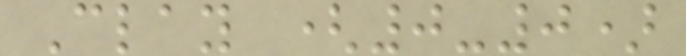Clay (0-0)
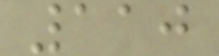110
